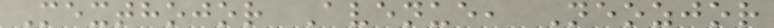Mexthojor Avenue, Neozjor
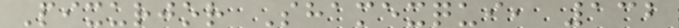Pixurjor Shamexqui, 132
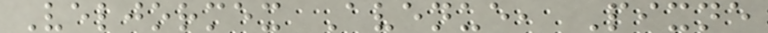Veljormex Avenue, Pixne
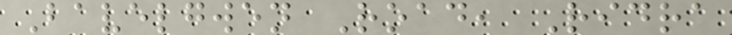Bavelgwen Road, Ridra
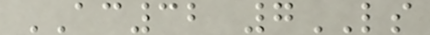AC32 7LS
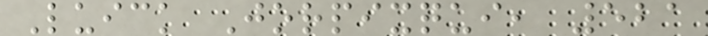Luick Jorpixqui, 521
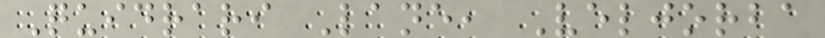Quidrari Lane, Veljorba
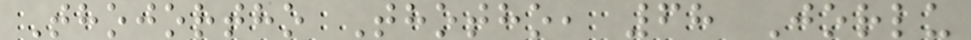Thojortho Thotho, 68 Jorlu
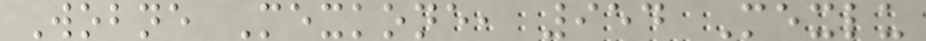Wobne Mexkone, 954 Mexlu
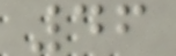46
